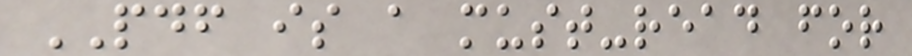PDF is a must-read for
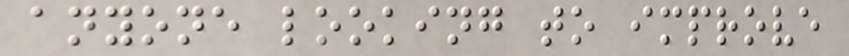anyone looking to improve
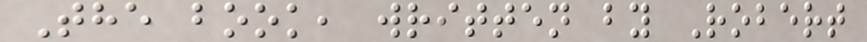The book, written by Robert
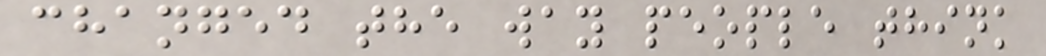changed the way people think
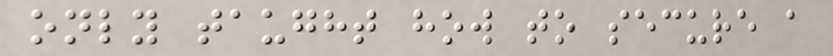only taught how to secure a
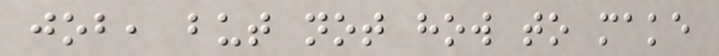job, but not how to make
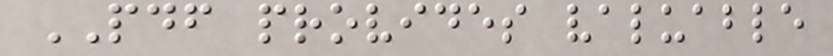PDF provides valuable
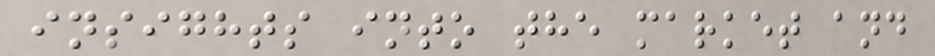insights into the market and
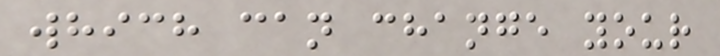which can change your
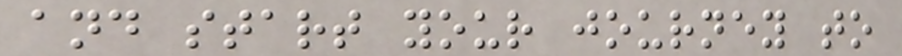and start your journey to
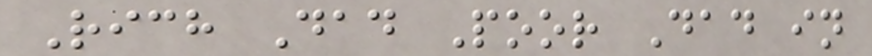Rich Dad Poor Dad in
